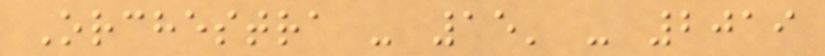Orchestra - 15' - 2019
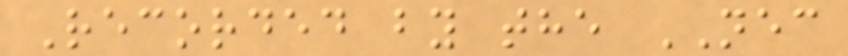Recorded by the NEC
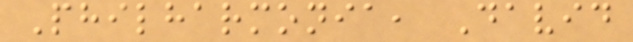Philharmonia, David
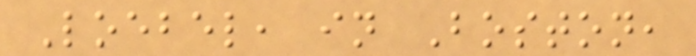Loebel, in Boston,
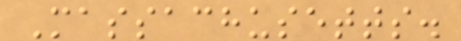Massachusetts.
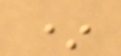*
